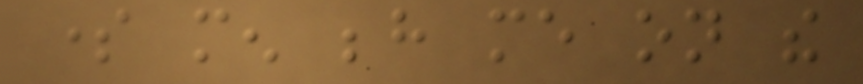some men behind me on the
